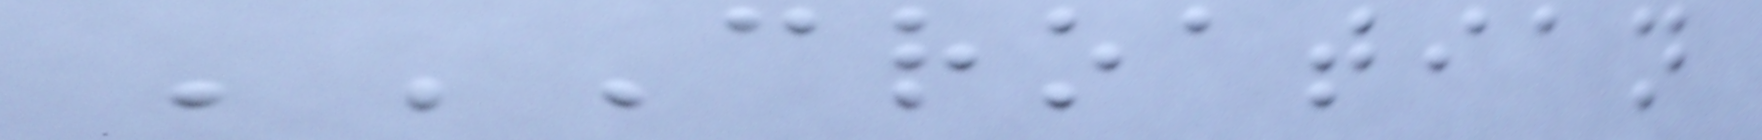CROATIAN
